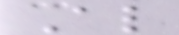Also
